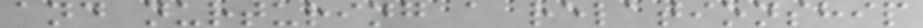and nurturing a relationship
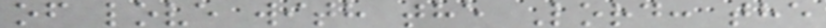of love with the Lord: the
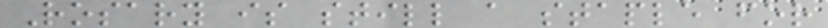Rosary is still a staple for
